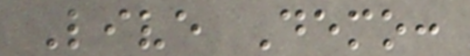Live Demo:
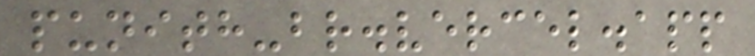punith-br.vercel.app
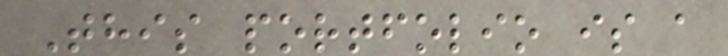This portfolio is a
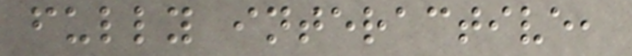fully interactive,
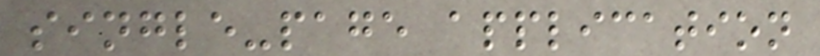single-page application
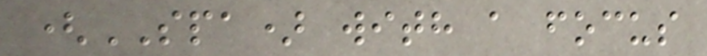(SPA) with a focus
